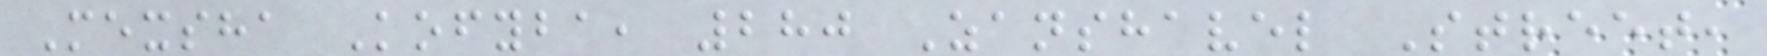Mexsha Kofyba, 280 Zanshavel Street,
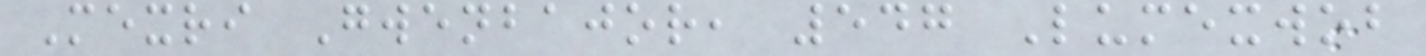Mexri Gwenbajor, 547 Lumexwob
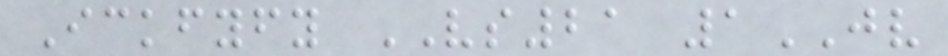Ickfyfy VS21 1JV
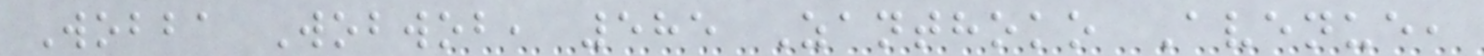Wobba Wobwob, 585 Zanthoko Avenue,
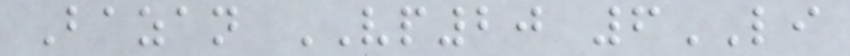Bazan VP20 6LI
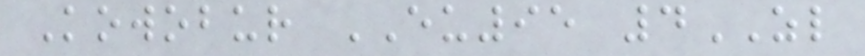Kowobur EU95 4ZL
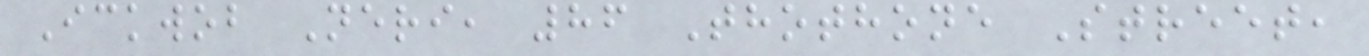Ickwob Neri, 86 Thothone Street,
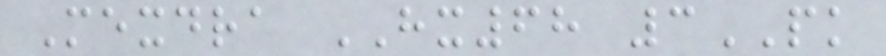Mexdra HX68 3PK
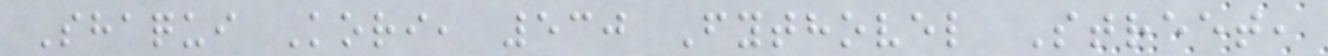Shaqui Kori, 530 Fythovel Street,
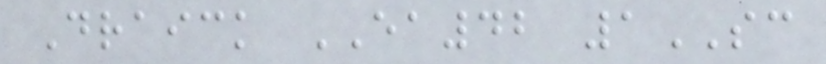Draick EA42 1SC
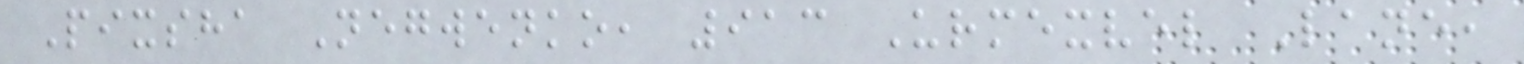Pixsha Negwenko, 913 Urmexvel Lane,
